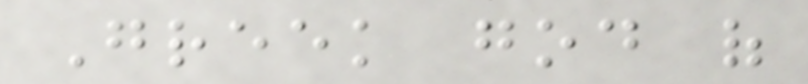Greek god of
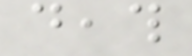death
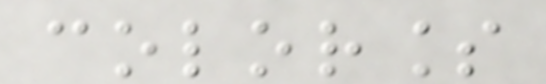colorless
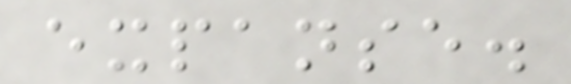expanse.
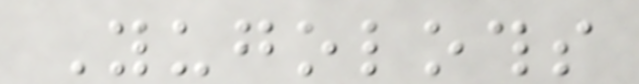Yugoloths
